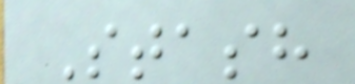Stash
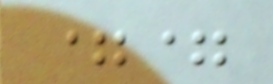==
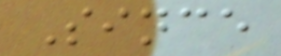Since
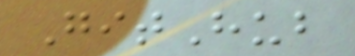GitHub
